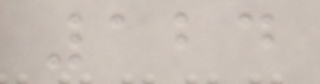124
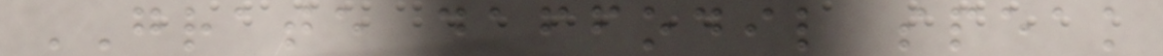GRATE daffodil speak
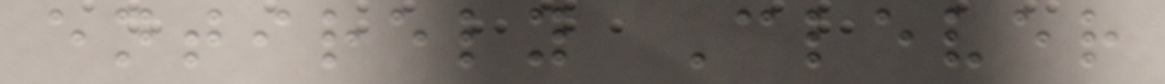entirely Clever
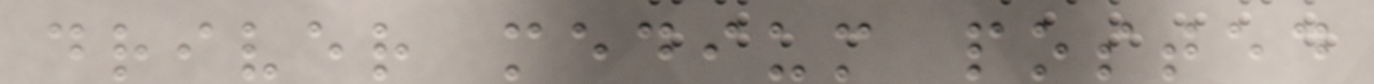driver medium posted
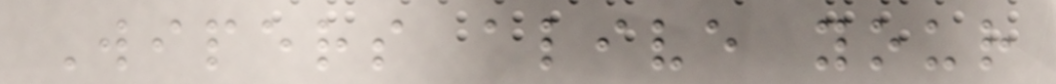Wipers alive your
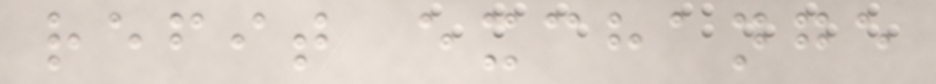refit exchange
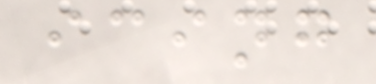icing
